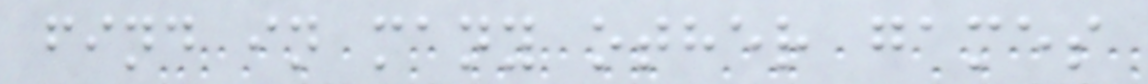find in many other games
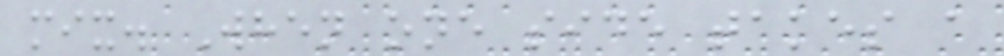mix. When one side takes a
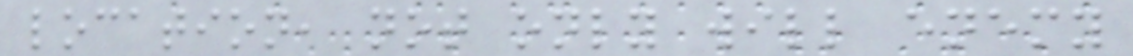location, not only will enemy
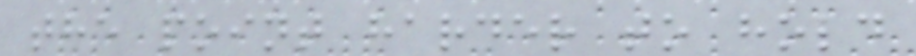the point harder to hold
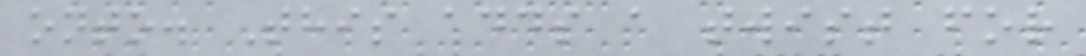onto. This adds a twist for
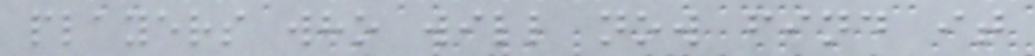players who will now find it
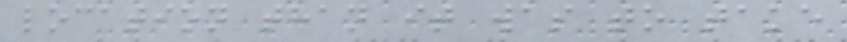location than it was to take
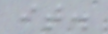it.
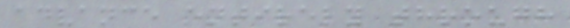advance entirely through
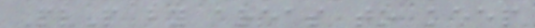PvP by areas to keep
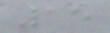15
